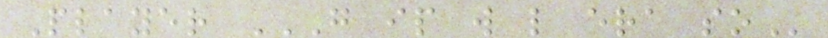Player G IP W L ERA SO
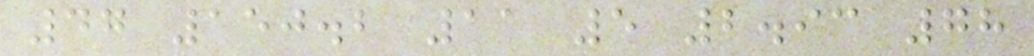47 150.2 11 5 2.93 78
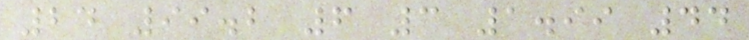24 99.2 6 3 1.99 44
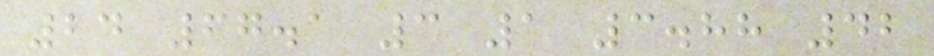24 67.1 3 1 3.88 42
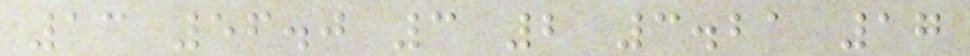13 56.0 3 2 3.21 17
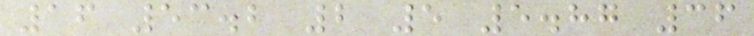16 53.2 2 5 5.87 36
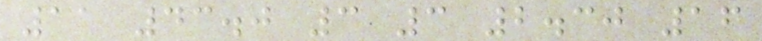11 43.0 3 3 2.30 16
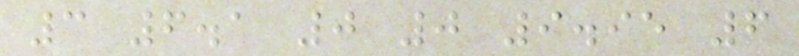3 6.1 0 0 9.95 6
